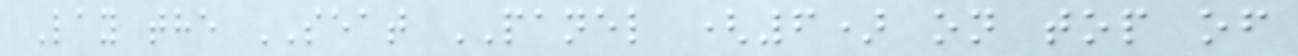Lay the SEAT PANEL (6) on top of
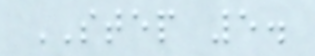STEP 5.
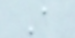A
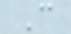C
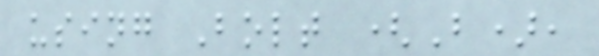using Bolt (B),
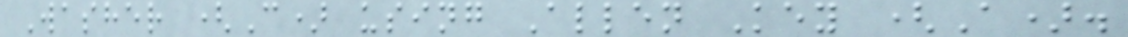Washer (C) using Allen Key (A).
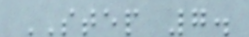STEP 7.
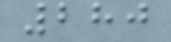280
